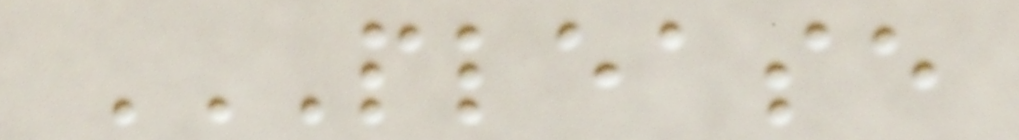PLEASE
